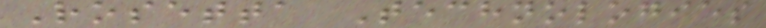Rosetta Technologies
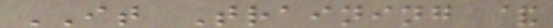IT Training &
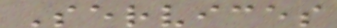Services
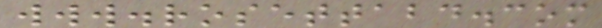www.rosettabd.com
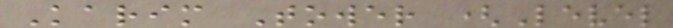Karim Tower (Level
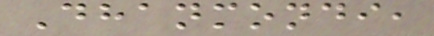Dhanmondi,
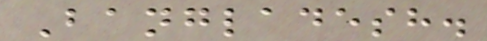Bangladesh.
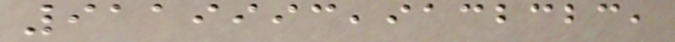9119993,9132323,
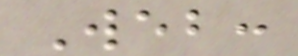Web:
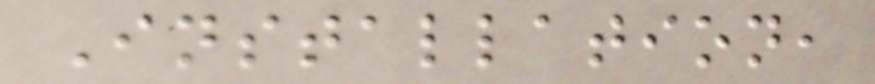Installation,
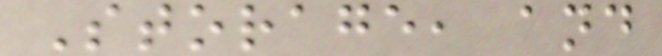Storage, and
